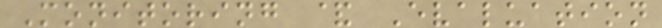Monitoring & Evaluation
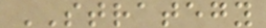STRATEGY
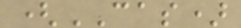(CAS)
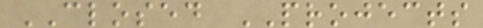CLOSED PROJECTS
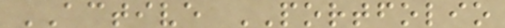ACTIVE PORTFOLIO
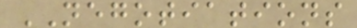NEGOTIATIONS
